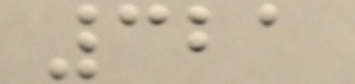321
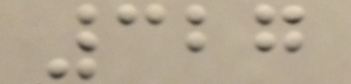327
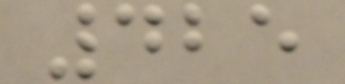425
